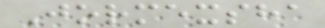Jormexsha
